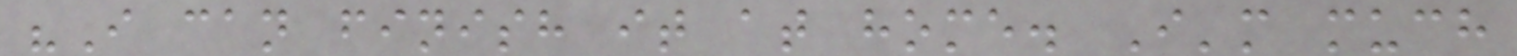"I can finish it at home. I'm much
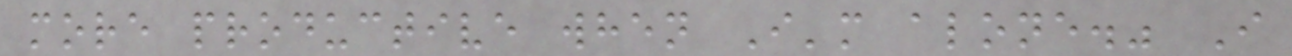more productive when I'm alone." I
